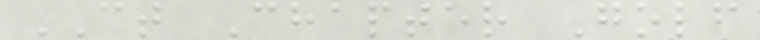CT Chapter Golf
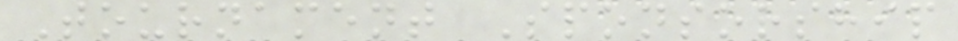Tournament Sponsorship
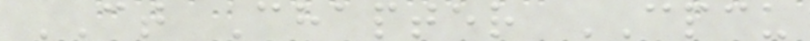CT Chapter CPCU
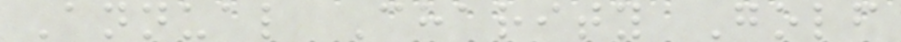Annual Charity Golf
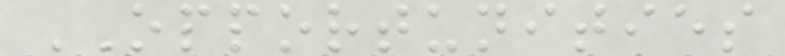OPPORTUNITIES
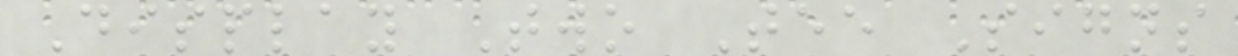Display Two Tee Signs
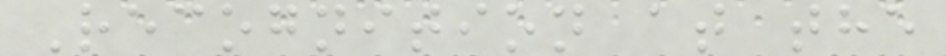Recognition at the
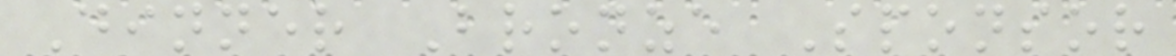Dinner Bronze Sponsor
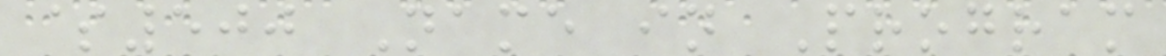$500 Name in Program
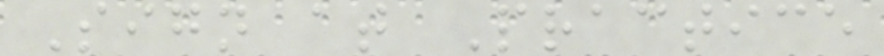Sign at Practice
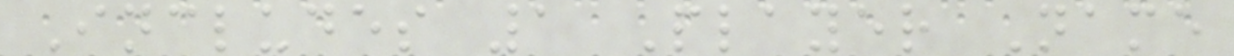Includes 1 Player Name
